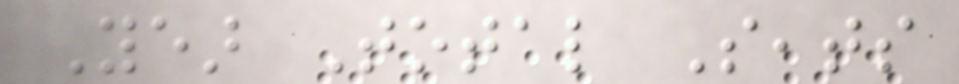Year Total Seats
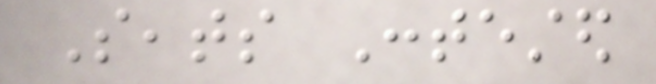Seats Contested
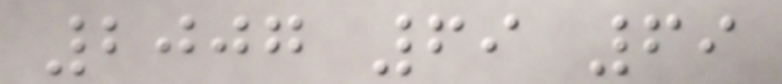2007 69 69
